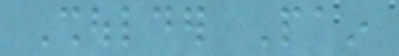Shoulder Pain
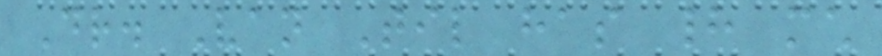Dr. Van Til has had much
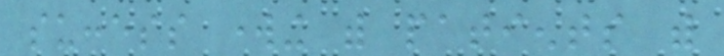success working with patients with
